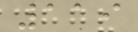119
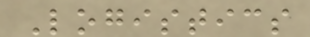Logistics
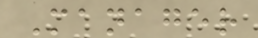Manager
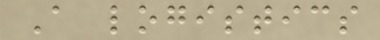A logistics
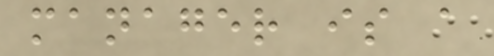manager is a
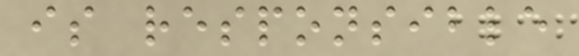is responsible
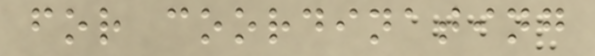for coordinating
